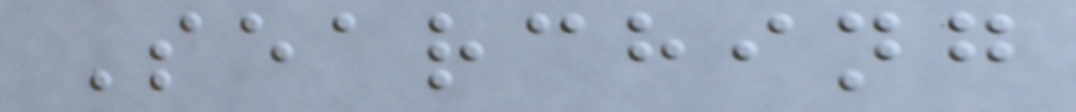Searching
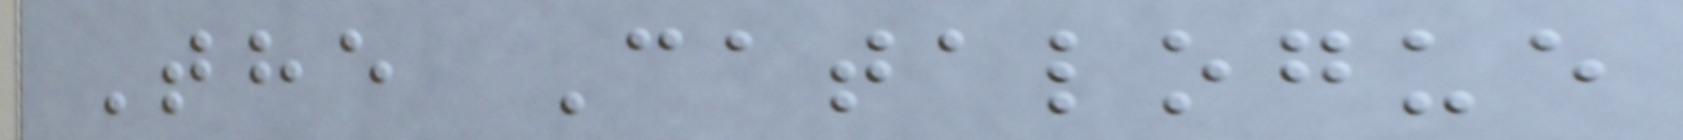The Catalogue
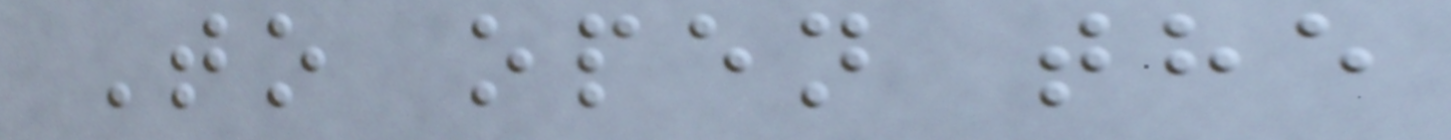To open the
